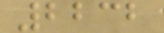2232
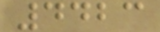4423
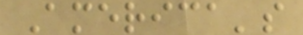America's
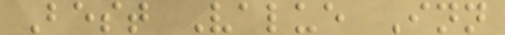Best Value Inn
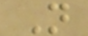N
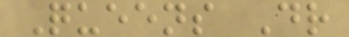Queens Dr
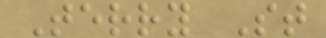Terry St
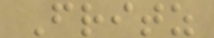Fritz
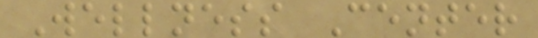Wellness Center
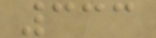333
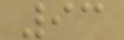93
